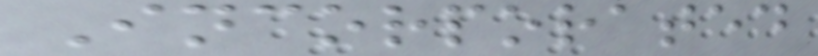Incorporated
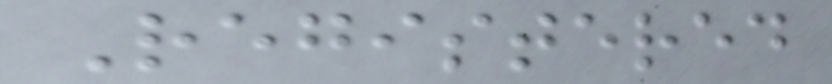Registered
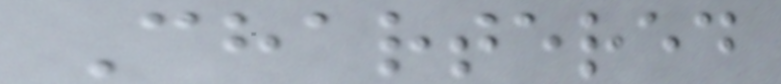Chartered
